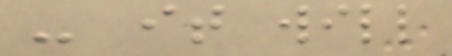- it will
